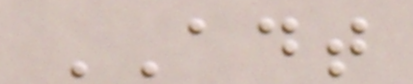ADT
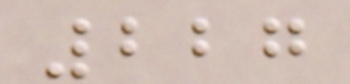227
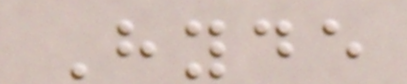Hyde
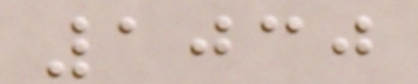1030
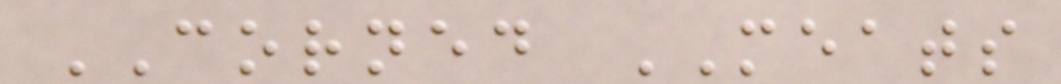CORNED MEATS
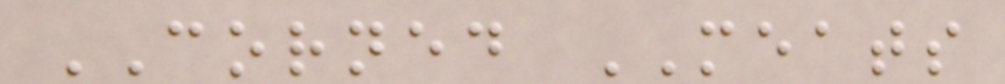CORNED MEATS
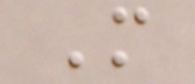M
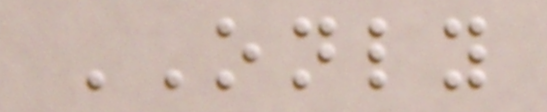ONLY
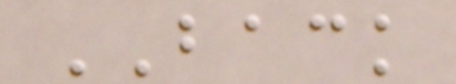BACK
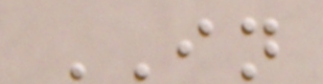IN
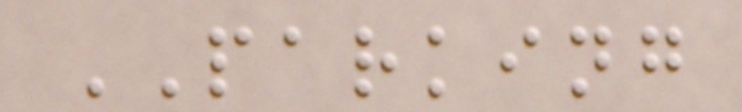PARKING
